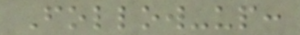Follow-up:
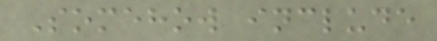Somehow include
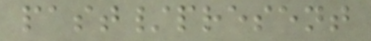past/present
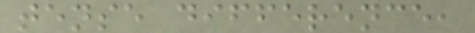tense difference,
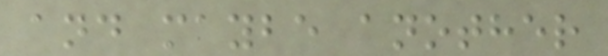and maybe another
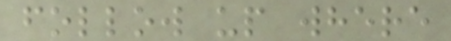follow up where
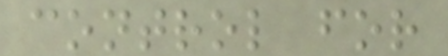control for
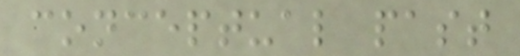conceptual past
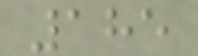185
